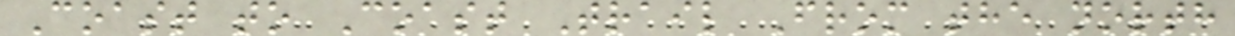Coast to Coast Trail From the north
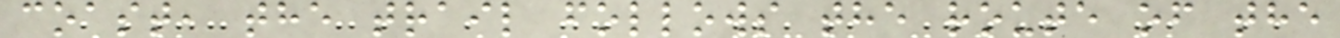coast, the trail follows the route of the
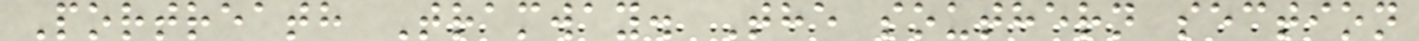Portreath Tramway. The southern section
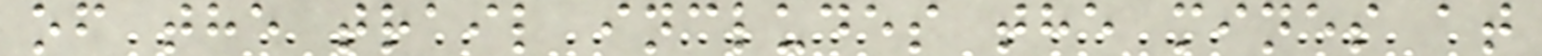of the trail includes the mines at
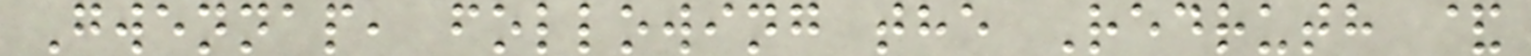Gwennap, following the Redruth &
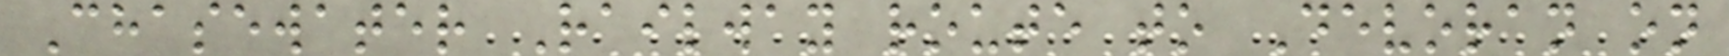Chasewater Railway route to Devoran on
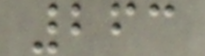263
